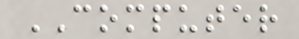COMPUTER
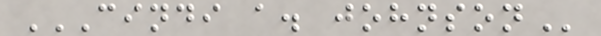CINDI A. JOHNSON
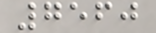7560
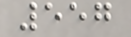557
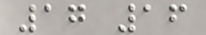17 16
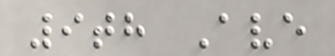9th Ave
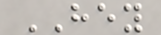HEY
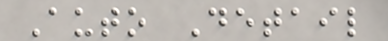Auto Detail
